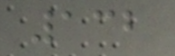132
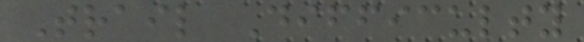Trail Difficulty
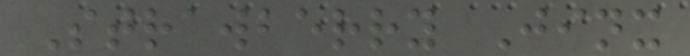Strawberry Jinx
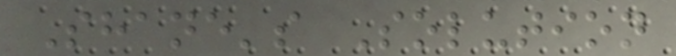Shane's Solution
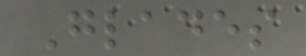Glades
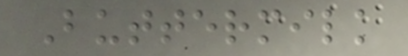Buttermilk
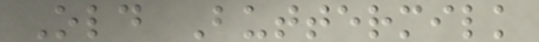Old Buttermilk
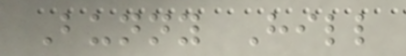Bunny Hill
